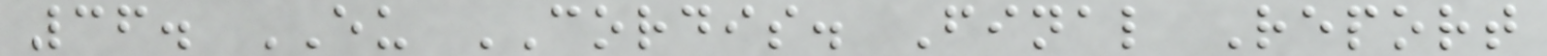36. EU CORDIS. Final Report
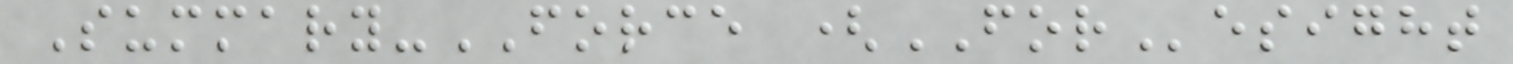Summary-FORCE (FOResight
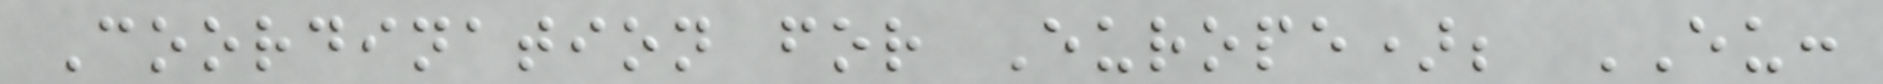Coordination for Europe); EU:
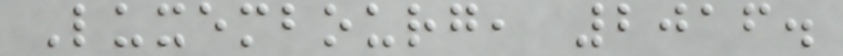Luxembourg, 2016.
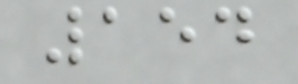154
